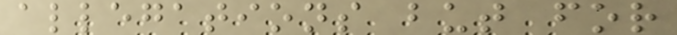allegations but for
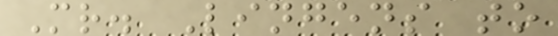Mr. Lingens to
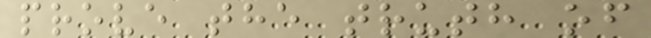prove the truth of
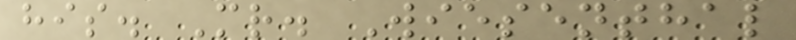his. Mr. Wiesenthal
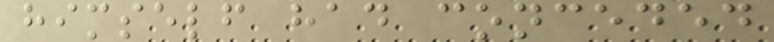himself had conceded
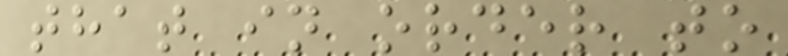that in order to
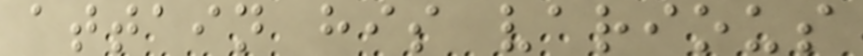attain his various
